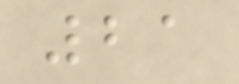21
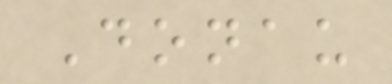Donau
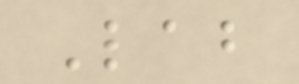Lab
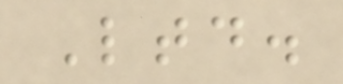Ltd.
